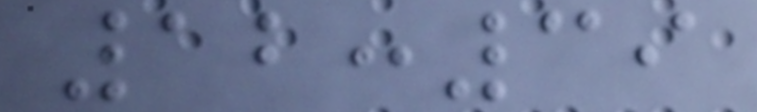12:39
